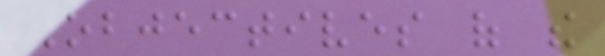Objectives of the
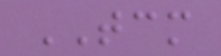TCM
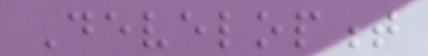Development
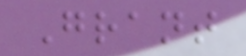Grant
